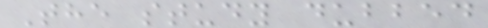The study dubbed
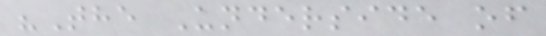"The Underside of
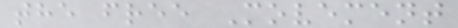the free Movement
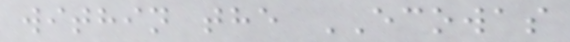within the ECOWAS
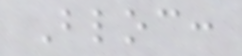Bloc:
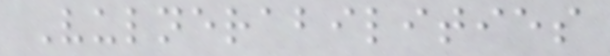Vulnerabilities
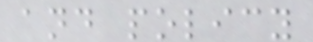and policy
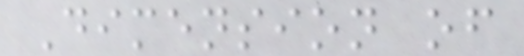Dimension of
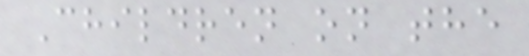Children on the
